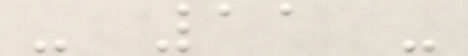- 11 -
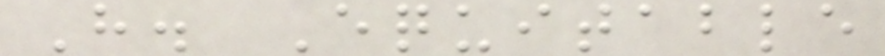H. Equitable
